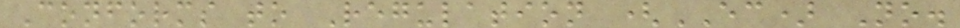Conforms to Regulation (EC) No.
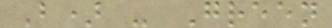B) - Green
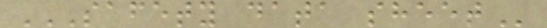SAFETY DATA SHEET
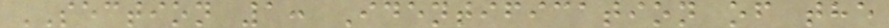SECTION 1: Identification of the
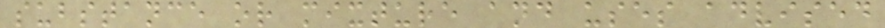substance or mixture and uses advised
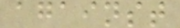against
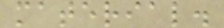material.
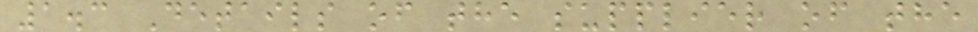1.3 Details of the supplier of the
